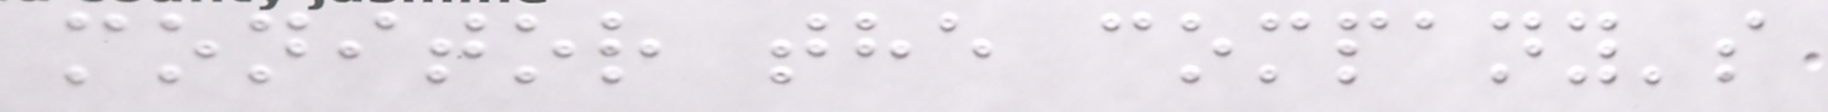monitor the company's
